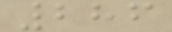286
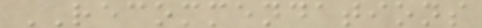RECOMMENDATIONS
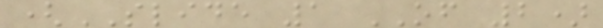(SLIDE 1 OF 2)
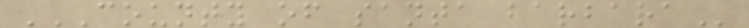COUNTY OF SANTA BARBARA
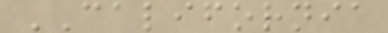CALIFORNIA
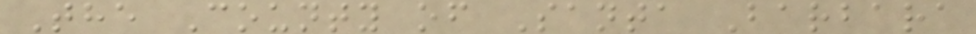The County of Santa Barbara
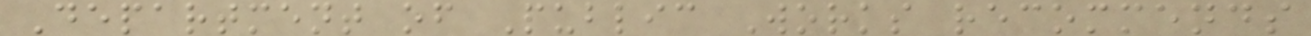Department of Public Works recommends
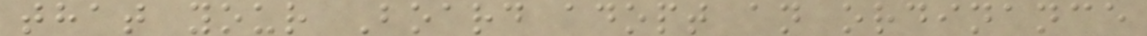that your Board adopt an ordinance
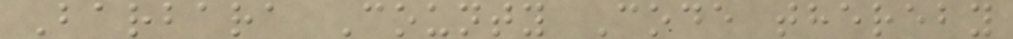Barbara County Code thereby
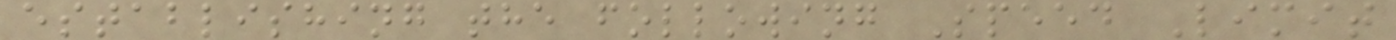establishing the following Speed Limit
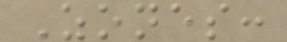Zones:
